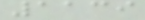1139
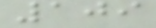109
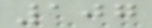107
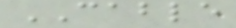CABLE
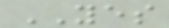YES
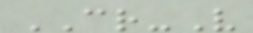CR-V
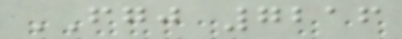FGJ 7216
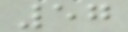57
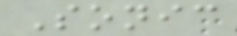Sonic
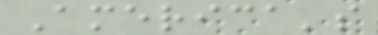America's
